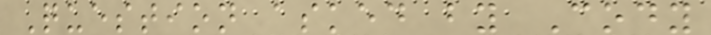Question asked by Cody
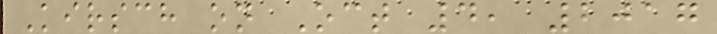Kirsch on Oct 4, 2017
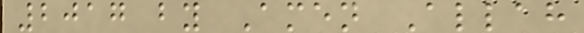2017 by Amen Allah
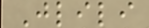Jlili
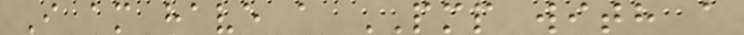I am have a PMP with a
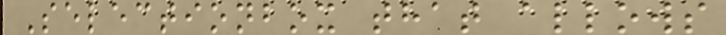Selectionbox that allows
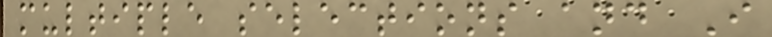multiple selections and I
